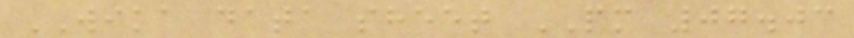WIKA data sheet PM 07.03
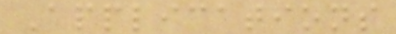Applications
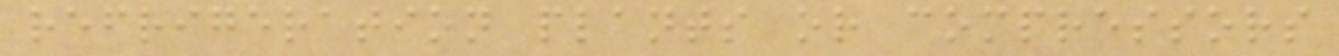refrigeration plants or compressors
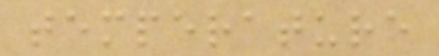temperature
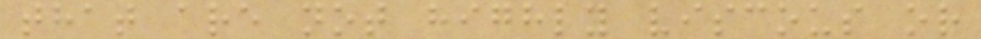that are not highly viscous or
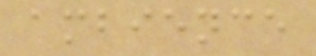ambience
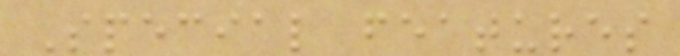Special features
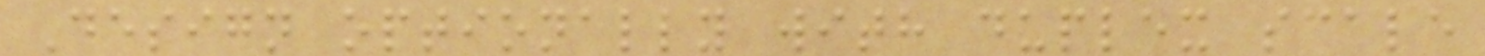Design optionally with duplex scale
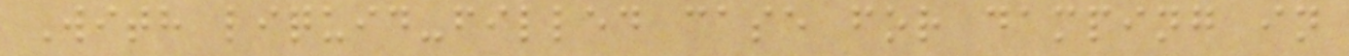With liquid-filled case for damping in
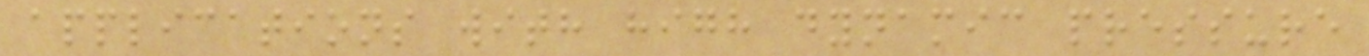applications with high dynamic pressure
